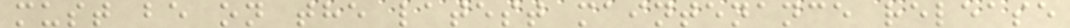must be on the latest maintenance release
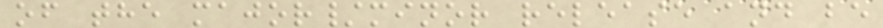of the major/minor release and be
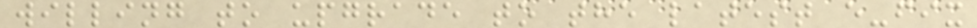willing to upgrade to the latest e-fix
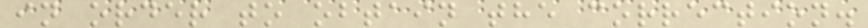in order to obtain the correction.
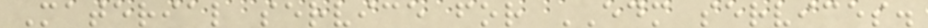Material service for EDM services.
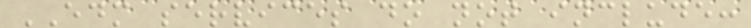EDM services do not include:
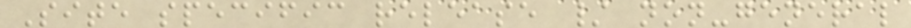Site specific release / non-general
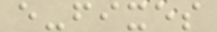e-fixes
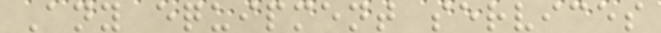Any equipment services
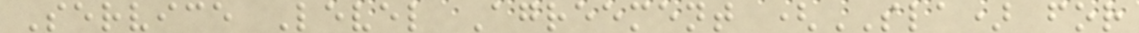Service Level Agreement (SLA) for
